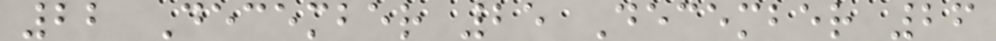22 December 25 December 26
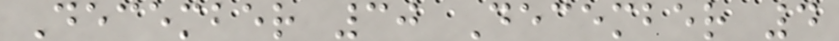December 30 December 4
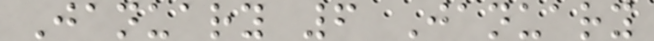January 6 January
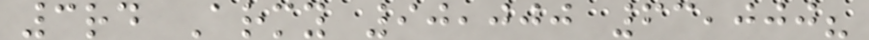3rd Army 90,000 63,000?
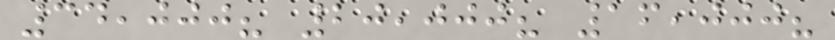34,000? 20,000? 16,000?
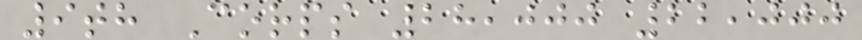9th Corps 28,000 22,000
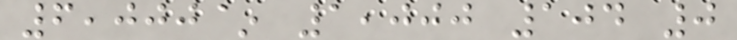6,000~ 1,000 104 0
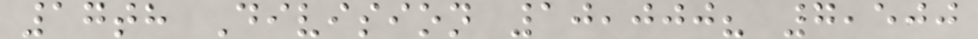17th Division 10,000? 7,500
